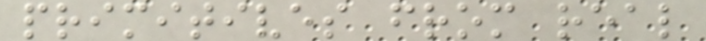primitives from real
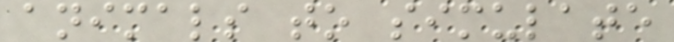animals to simulate
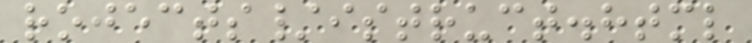rojects/istruct.html
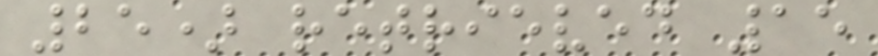25) retrieved 15
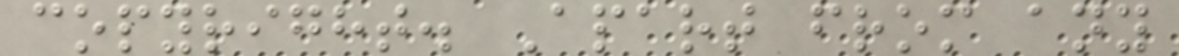copyright. Apart from any
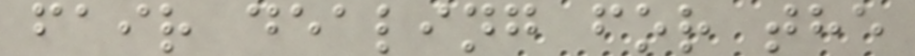fair dealing for the
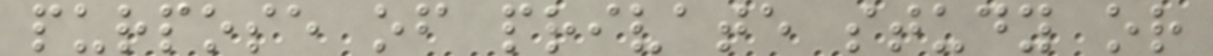purpose of private study or
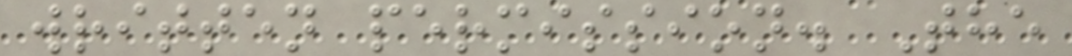written permission. The
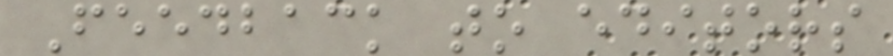Feedback to editors
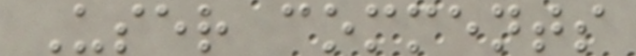User comments
